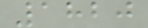1820
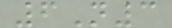6N3
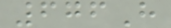676H
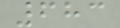683
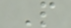P
